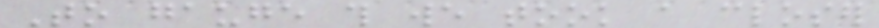To gauge this we took a closer
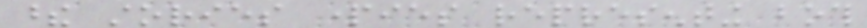these stories parties representing both
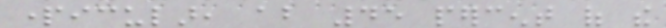particular, about 45 percent of the
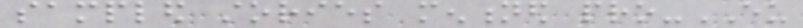sampled stories mentioned pro-EU
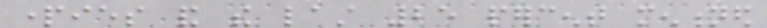parties and the last 25 percent mentioned
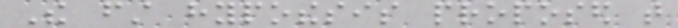The first hypothesis proposed that
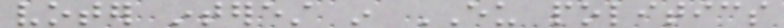voter interest in EU politics
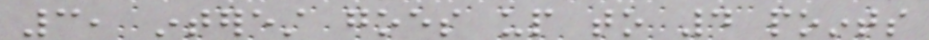3, interest goes up to 4 points
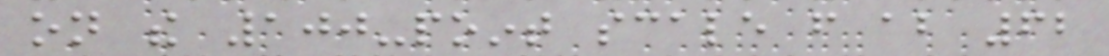on the 100-point scale from about 62
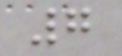7
